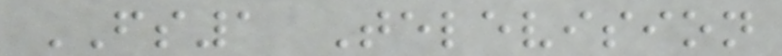FS1 Television
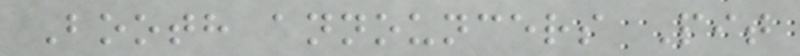Booth announcers Pit
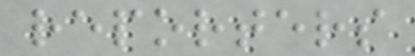reporters
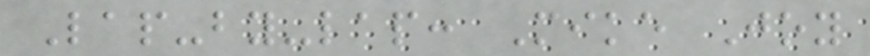Lap-by-lap: Mike Joy
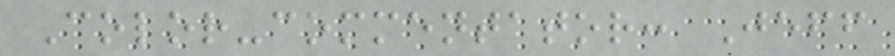Color-commentator: Jeff
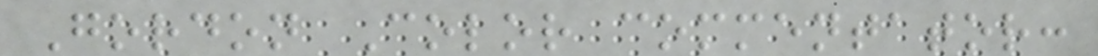Gordon Color commentator:
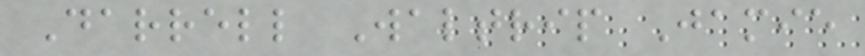Darrell Waltrip Jamie
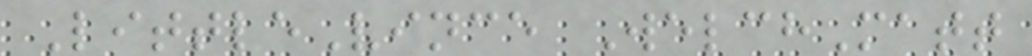LittleVince WelchMatt
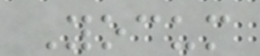Yocum
